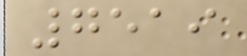7519
